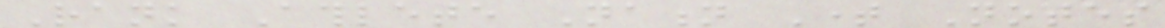Rank Athlete Nation Time Notes
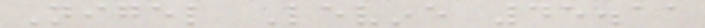Nigel Levine 45.11
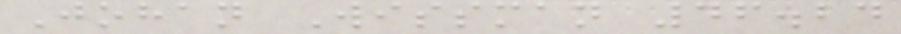Johan Wissman 46.24
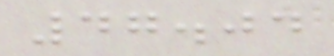47.04
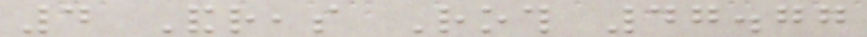4 Andreas Roth 47.77
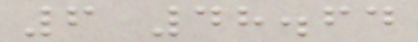6 48.64
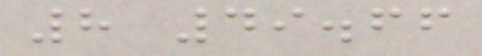8 49.66
